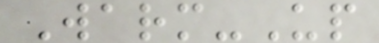Warm-Up
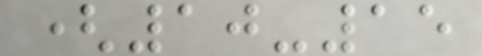(10-15
